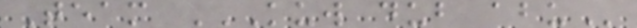Team KUW DUB ABU
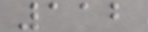112
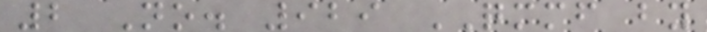2 No. 929 QMMF by
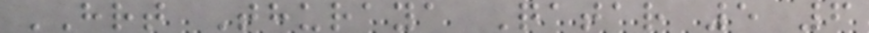HRT Thuraya Qatar 5 6
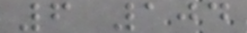6 104
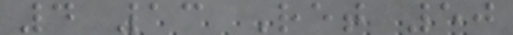4 13 Ret 50
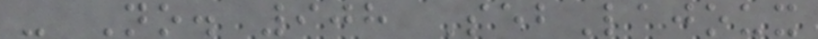- No. 908 SebLajoux
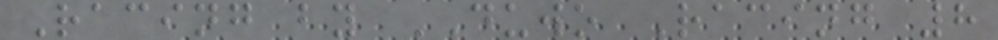Racing by DUWO Racing 8
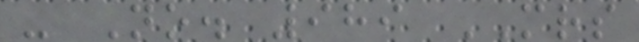- No. 989 MRS
